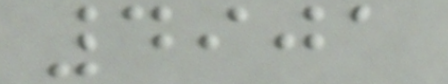4901
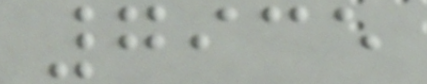7935
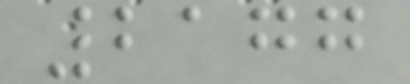2177
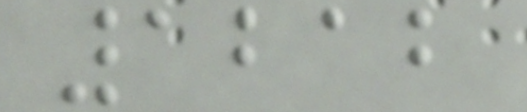1212
